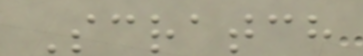Scratch
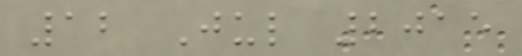12 Jul 2015
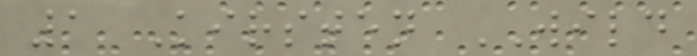1 Kirsten WILD
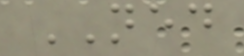NED
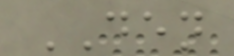DEN
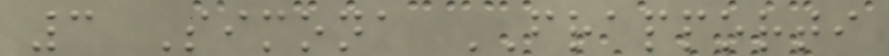3 Simona FRAPPORTI
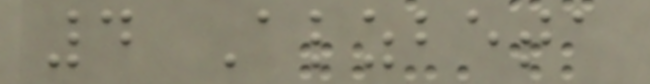4 Alzbeta
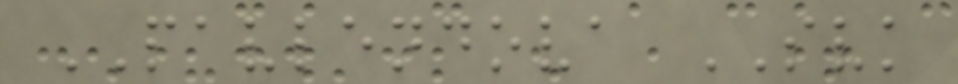PAVLENDOVA SVK
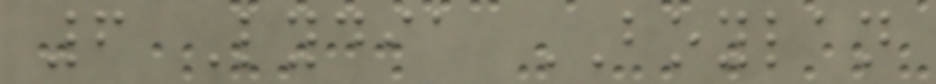6 Lydia BOYLAN
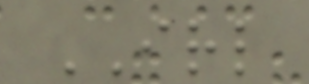IRL
